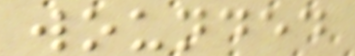wounded
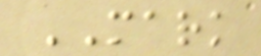MARK
